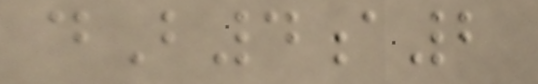dB4a2
